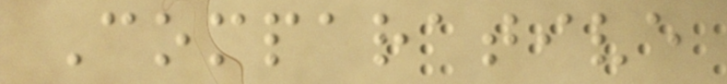Comparative
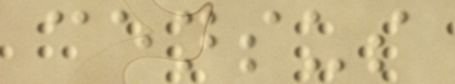census
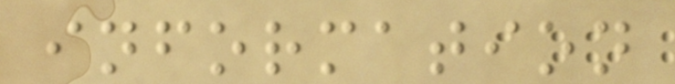information
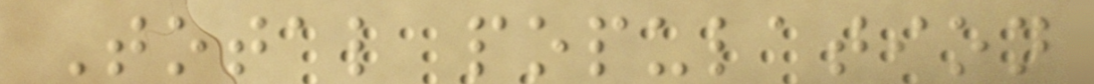Total population
